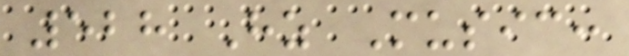528 Hz Music:
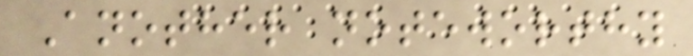Another noteworthy
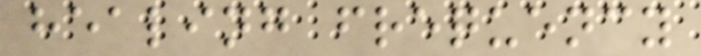healing frequency
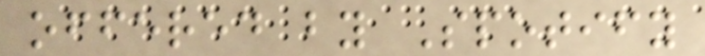offered by Spotify
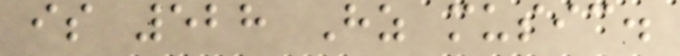is 528 Hz music.
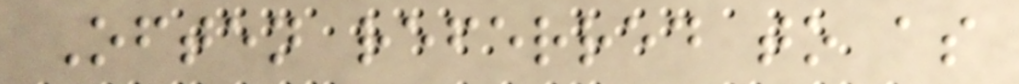Often referred to as
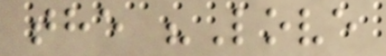the "Love
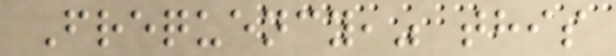Frequency," this
